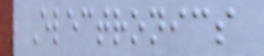Electronics
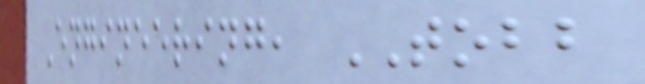Engineering, TOBB
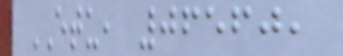ETU, 06560,
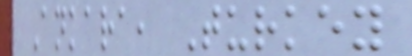Ankara, Turkey
